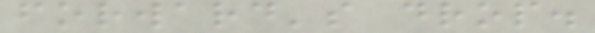forward's drop.
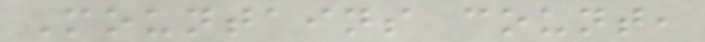Mountains count,
